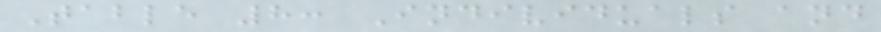Table 8: Individuals and
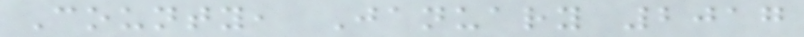County, January 2017
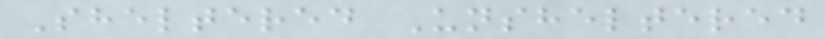Sheltered Unsheltered
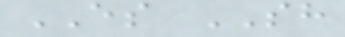ES SH
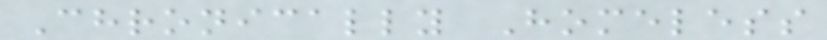Chronically Homeless
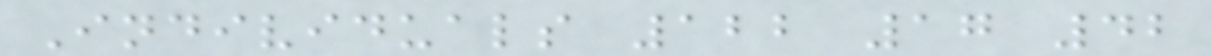Individuals 122 17 42
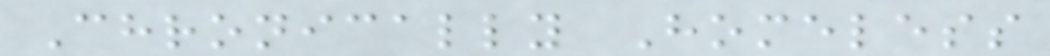Chronically Homeless
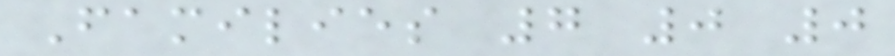Families 7 0 0
